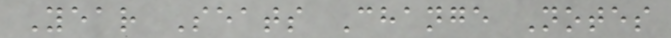Year Seats Change Notes
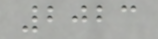2023
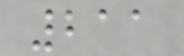211
